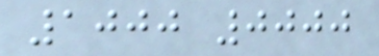1000 0000
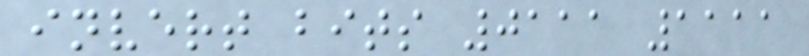invert bits 0111 1111
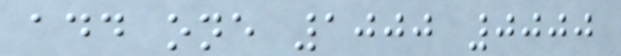add one 1000 0000
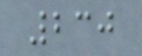230
